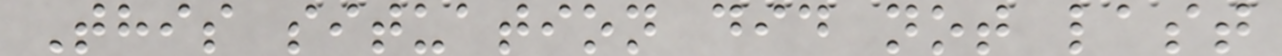This situation did not last
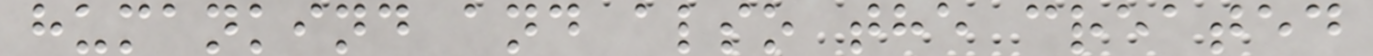humankind and also the created
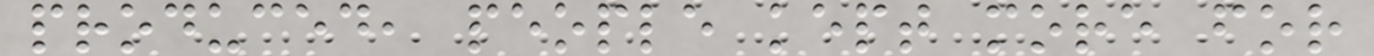produced, people kept more for
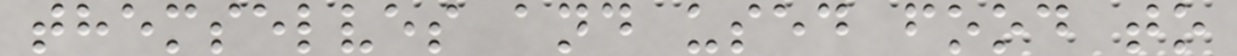themselves and used food to
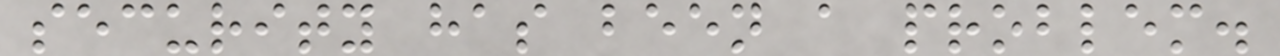security has been a problem.
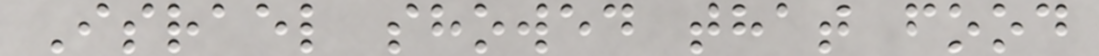Israel showed that food
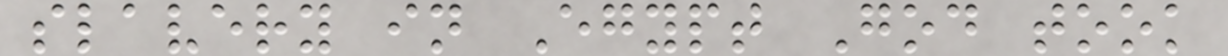slavery in Egypt God took
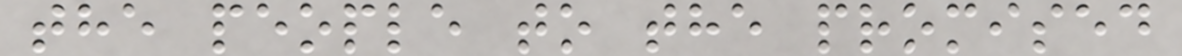the people to the promised
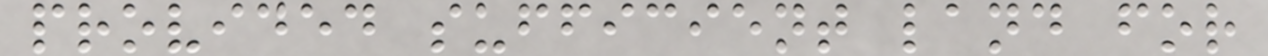provided sufficient land for
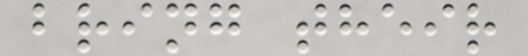bring their
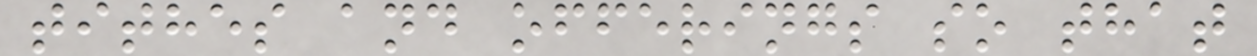tithes and offerings so that
